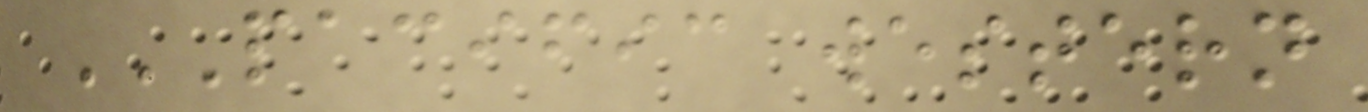PACIFIC WESTERN
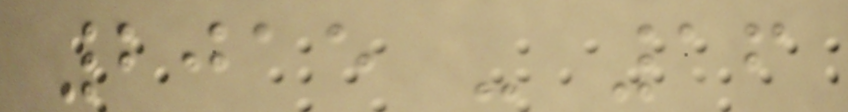2015 - 16
